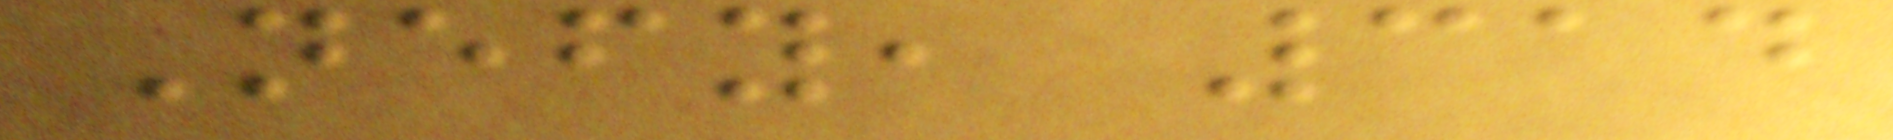Nefy, 314
